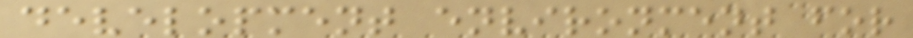development environment for
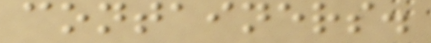containers.
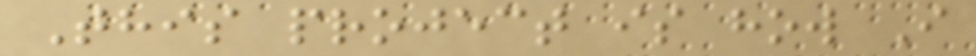This project is how I
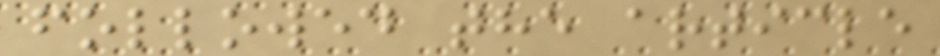followed the article
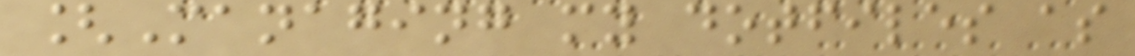[Managing my dotfiles as
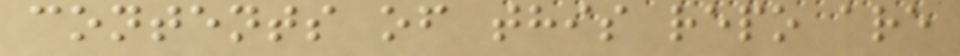contents of this repo are
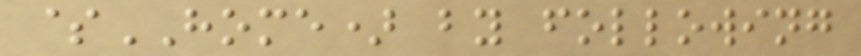$HOME) by following
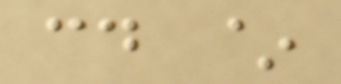cd ~
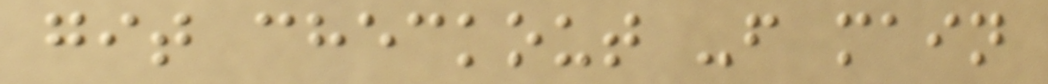git checkout -f main
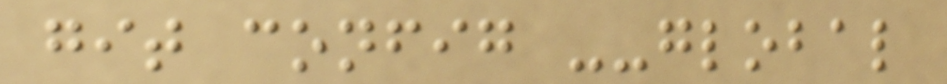git config --global
